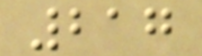217
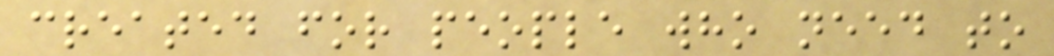created for people who need to
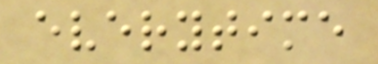everytime
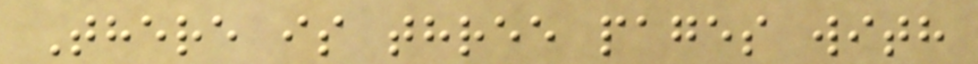There is three pages with
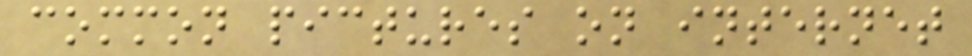common pictures on internet
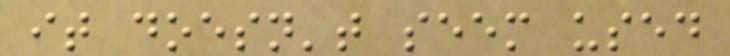it doesn't seem used
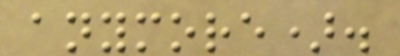anymore).
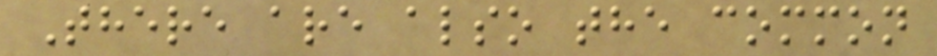There are also the common
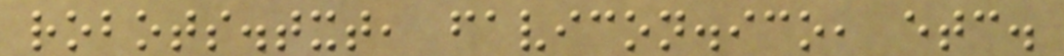robots.txt, favicon.ico, etc.
